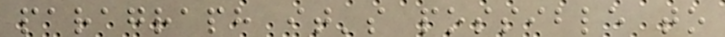paragraph it's possible to
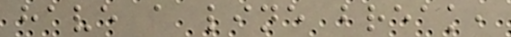have a line break,
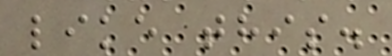like this.
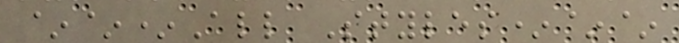~~*All Styles*~~
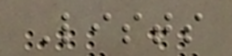Lists
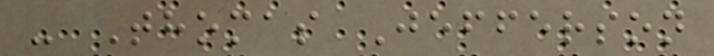- Thomas Jefferson
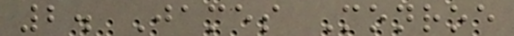2. James Monroe
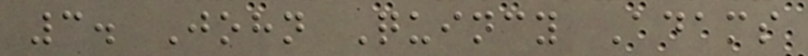3. John Quincy Adams
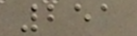251
